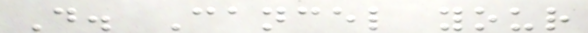D. Cancel your
